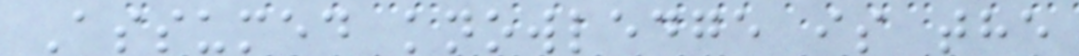Assumed knowledge is the
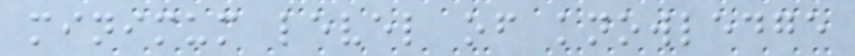minimum level of knowledge
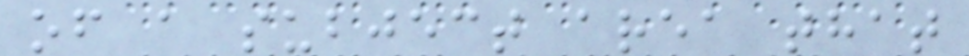of a subject area that
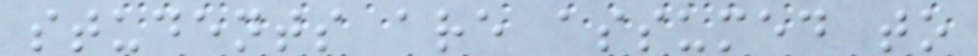students are assumed to
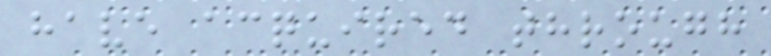have acquired through
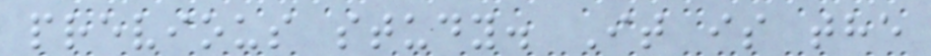previous study. It is the
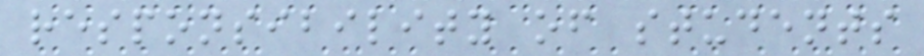responsibility of students
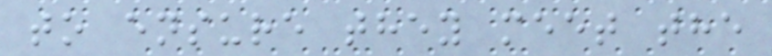to ensure they meet the
